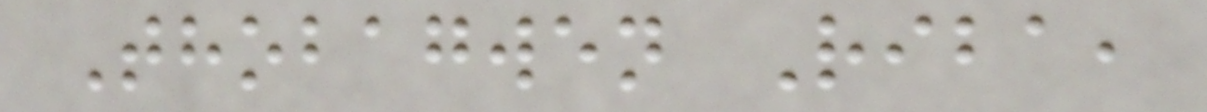Thobagwen Riba,
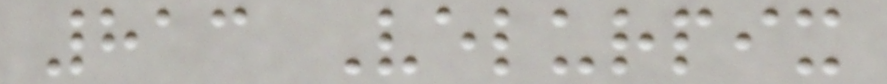813 Velurpix
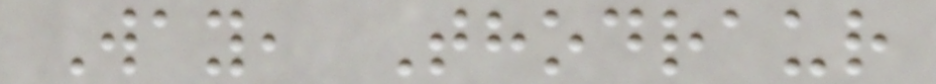Way, Thodraur
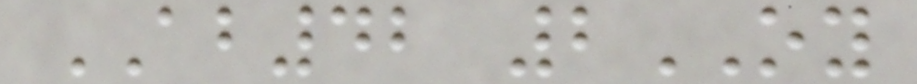AB42 2OY
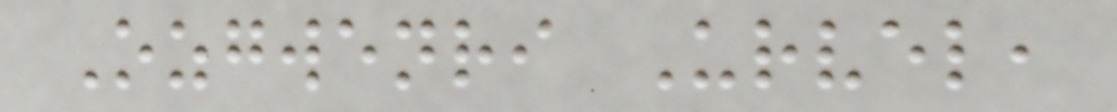Ozgwenri Urvel,
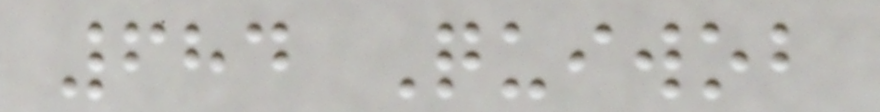684 Quiwob
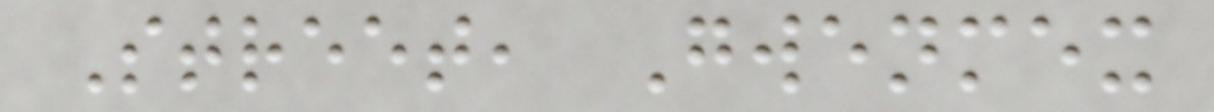Street, Gwenmex
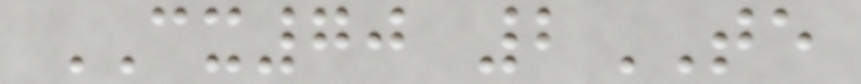CX70 2TE
